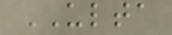ULTA
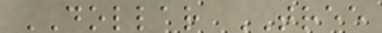DOLLAR TREE
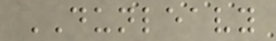DUNLEAVY
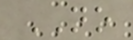NO
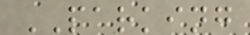PARKING
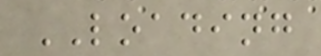LOADING
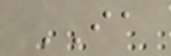IA
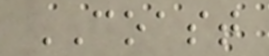COAST
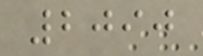2090
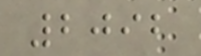2092
